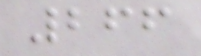266
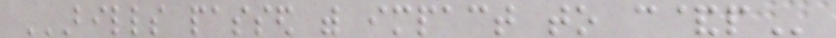BILLS PASSED WITH IMPACT TO C&P
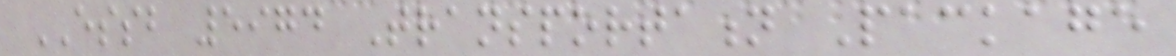ESSB 5974 Transportation Package
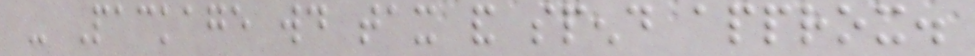- Package would tax and spend approx.
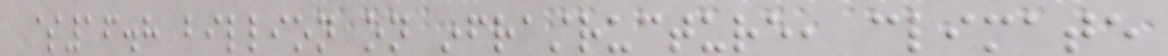$16.8 billion on infrastructure, climate
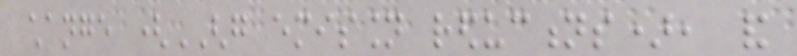change (GHG emission reductions), and
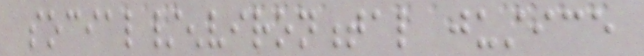social/environmental justice
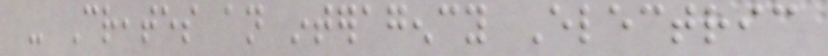- Creates an interagency Electric
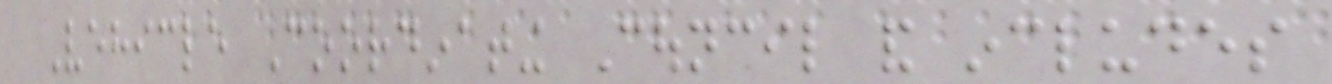Vehicle Coordinating Council and includes
